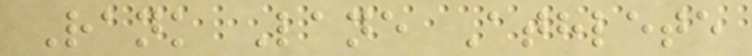Rank Lane Athlete
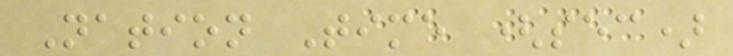Nation Time (sec)
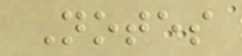Notes
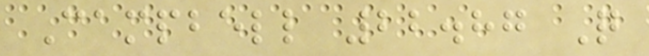Campbell 22.87 Q
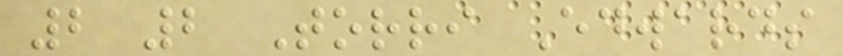2 2 Torri Edwards
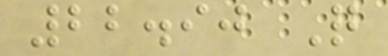22.90 Q
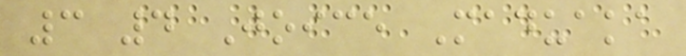3 4 Joice Maduaka
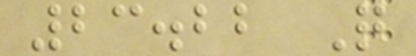23.22 Q
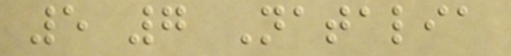5 7 Natalia
